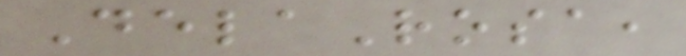DelaRosa,
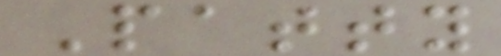Patty
